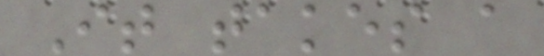It takes a
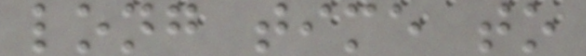long time to
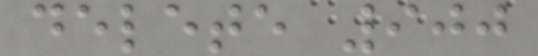delete 900
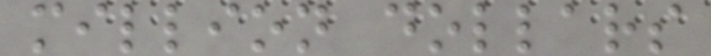million dollars
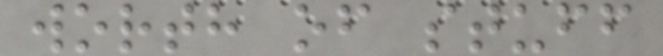worth of stuff
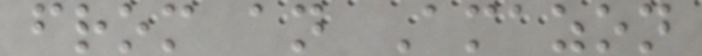from an Amazon
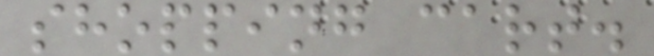shopping cart.
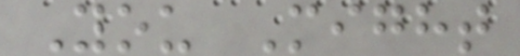You Might
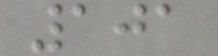101
